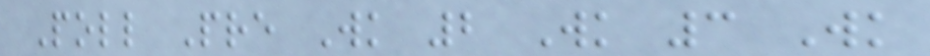Poll Pre Wk 2 Wk 3 Wk
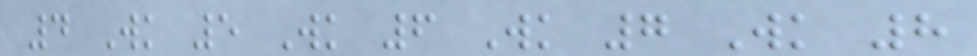4 Wk 5 Wk 6 Wk 7 Wk 8
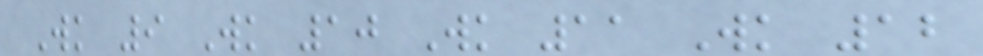Wk 9 Wk 10 Wk 11 Wk 12
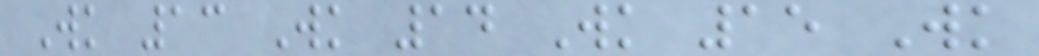Wk 13 Wk 14 Wk 15 Wk
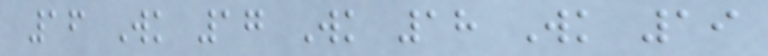16 Wk 17 Wk 18 Wk 19
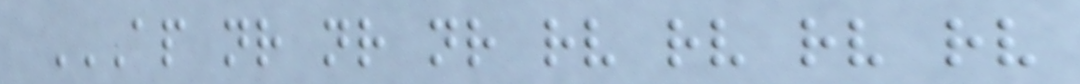AP NR NR NR RV RV RV RV
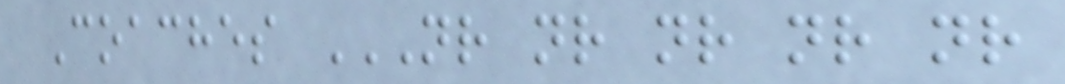Coaches NR NR NR NR NR
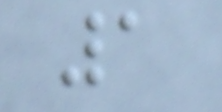1
